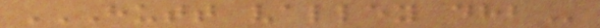HUTT VALLEY DHB
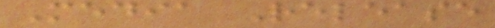Media Release
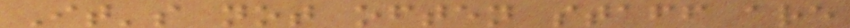It's not often staff are
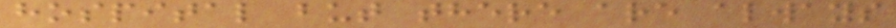hospital but there are always
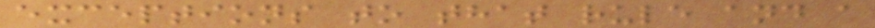exceptions to that rule and a
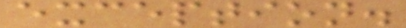exception.
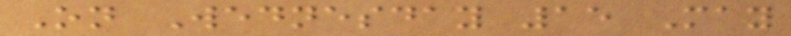On Wednesday 15 May
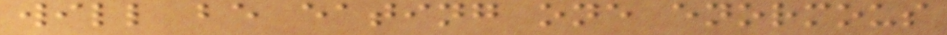will be eating one enormous
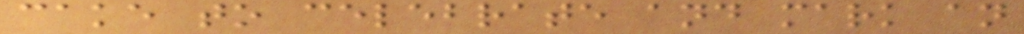cake to celebrate and mark an
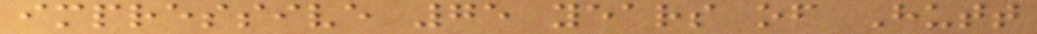impressive 75 years of Hutt
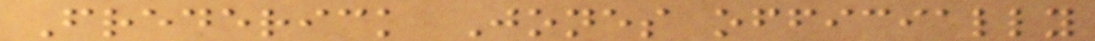Frederick Jones officially
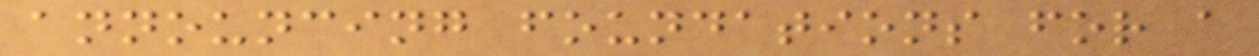announcing foundations for a
